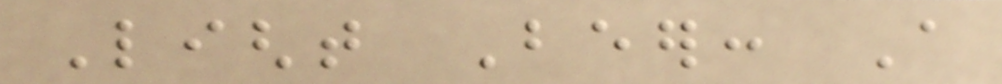Light Beer: A
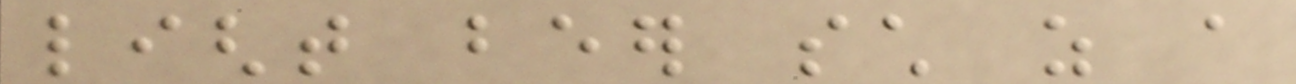light beer such as a
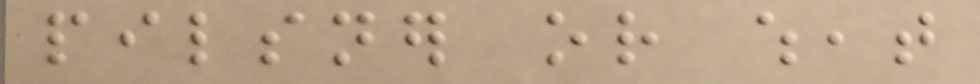pilsner or wheat
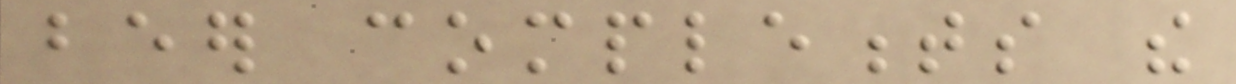beer complements the
